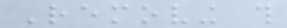Removing this
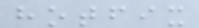hotfix
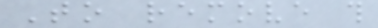To remove this
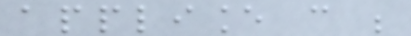appliance can be
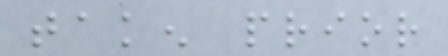taken prior
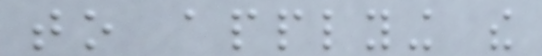to applying the
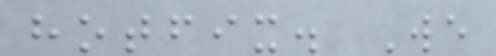hotfix. We
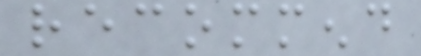recommend
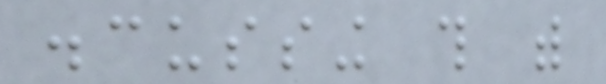discussing this with
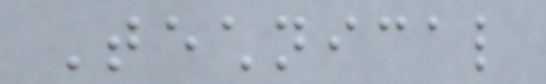Technical
